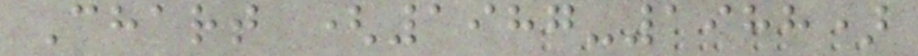Chart (1987-1988)
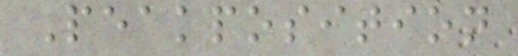Peakposition
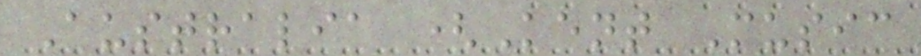Australia (Kent Music
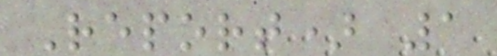Report) 1
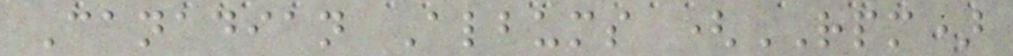Canadian Albums (RPM)
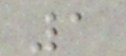1
